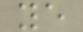ye
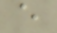e
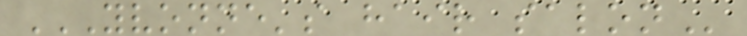YVONNE'S HAIR SALON
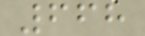668
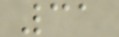31
